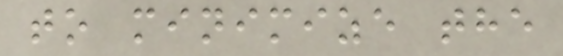to minimize the
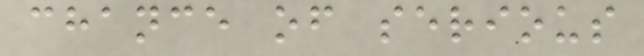chance of serious
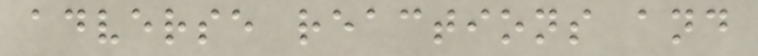adverse reactions and
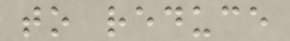to reduce
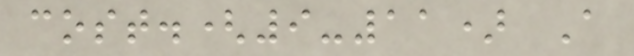cost.(9-11) A
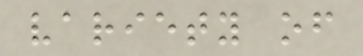variety of
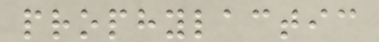prophylactic
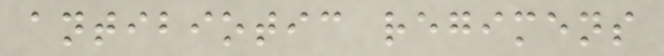antibiotic regimens
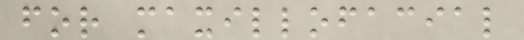for maxillofacial
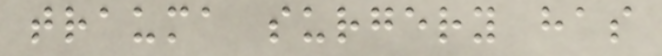trauma surgery has
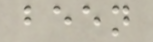been
